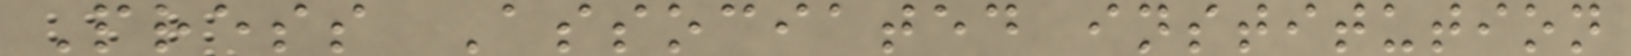Press Associated institution
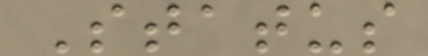Status
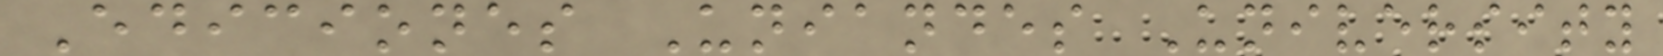Ediciones Uniandes University
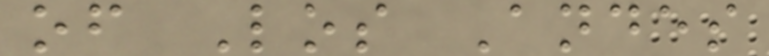of Los Andes
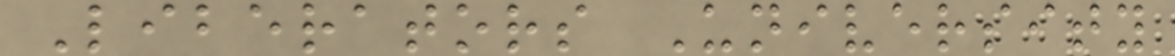Liberators University
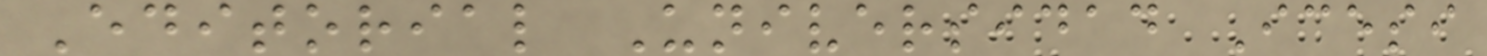Editorial Universidad Icesi
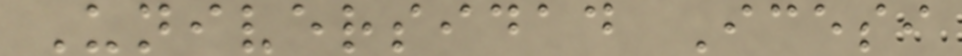Universidad Icesi
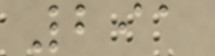291
